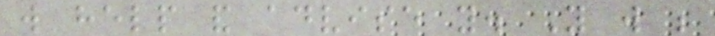will help and advise you. You will be
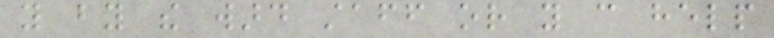you by the ward staff or you can help
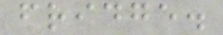fridge.
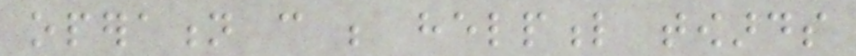operation can be helpful towards
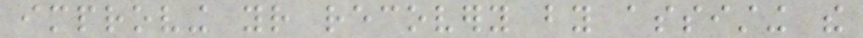improving your recovery by assisting the
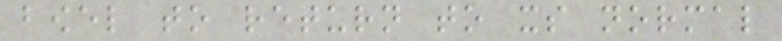bowel to return to its normal
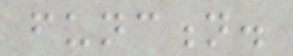function.
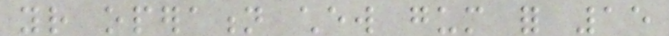your operation chew gum for 15
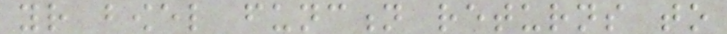your bowel function returns to
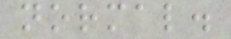normal.
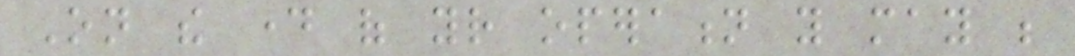On the day of your operation you may be
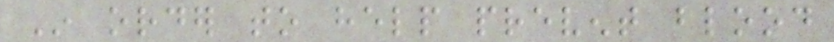In order to help prevent blood
